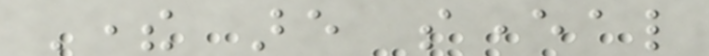There are several
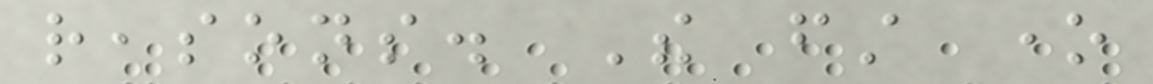reasons. The first one
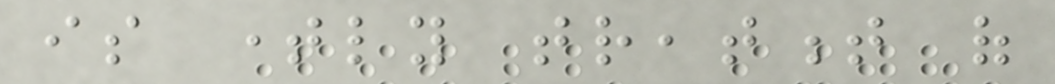is timely treatment of
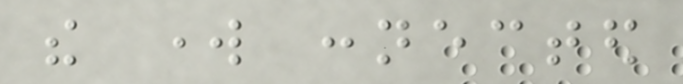the work connected
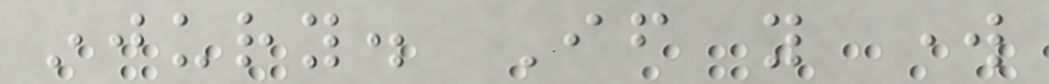injury. If you work
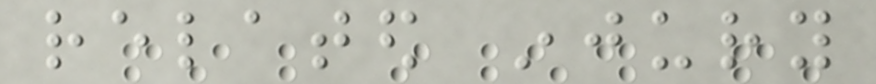related injury
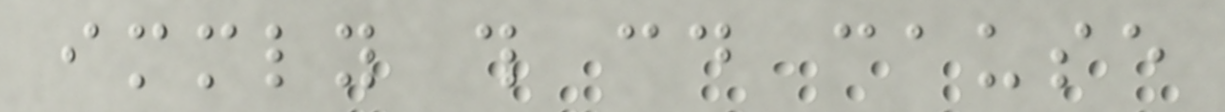immediately this could cause
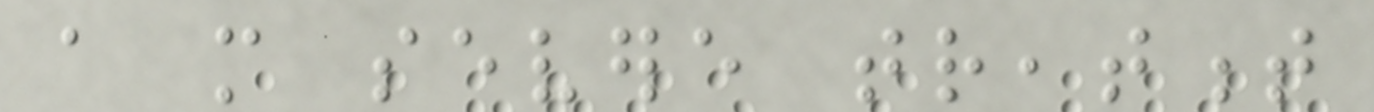a more severe treatment
